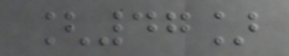[47]
